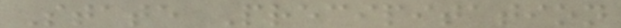State Precipitation
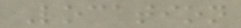Location
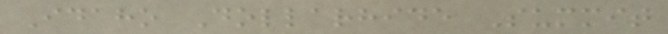Idaho Dollarhide Summit
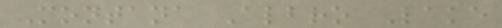Montana Albro Lake
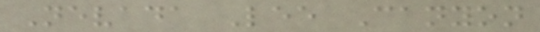Nevada Lee Canyon
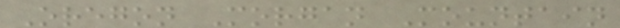Oregon Morgan Mountain
